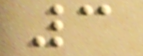3
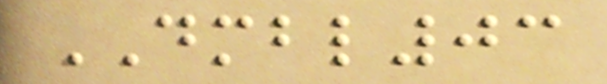DMBL03
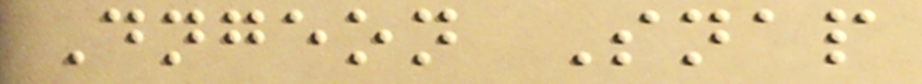Dngeon Snap
